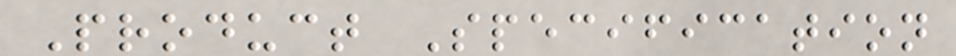Product Specification
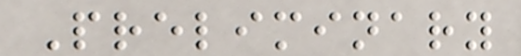Preliminary
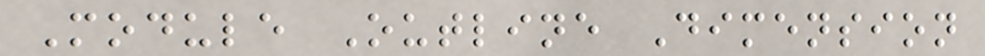Module Outline Dimension
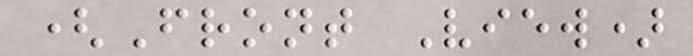(Front View)
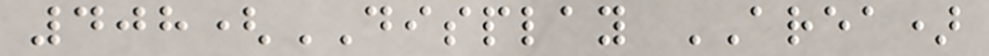408(DISPLAY AREA)
